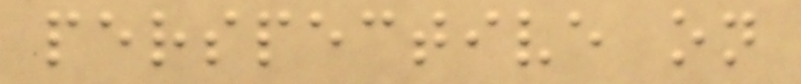perspective on
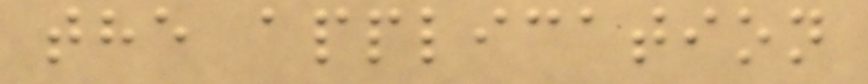the application
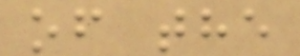of the
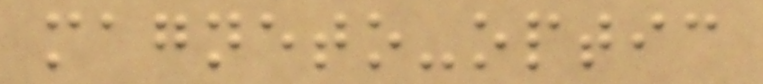magneto-optic
